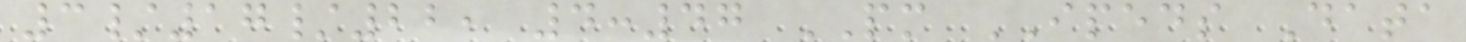3/17/22, 4:47 PM IPEDS Data
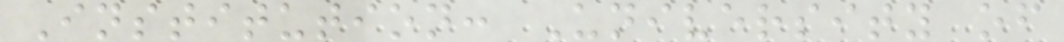Institution: University of
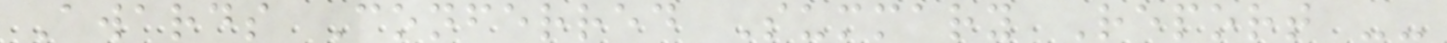Awards Conferred Summary Report --
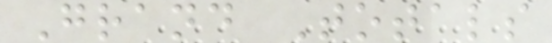Grand Totals
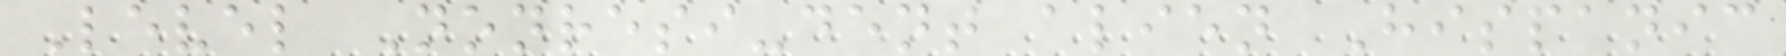Level Nonresi-dent alien Hispanic
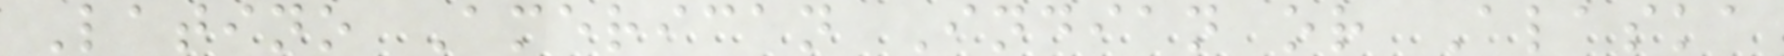Latino American Indian or Alaska
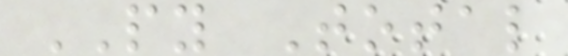PY Total
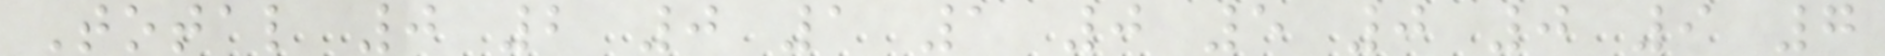Total 0 2 0 1 1 0 5 0 0 9 7
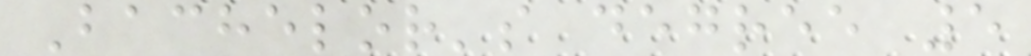Bachelor's degree 5
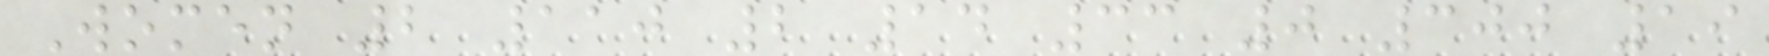Women 2 110 2 14 33 0 300 19
